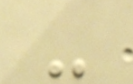-
